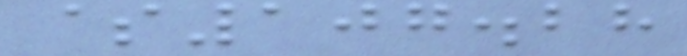$107.28
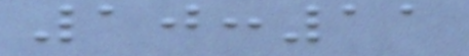10:11
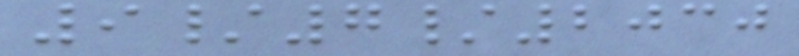9/7/2030
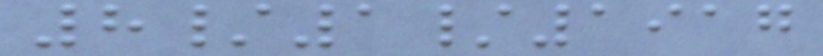8/1/1917
